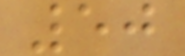50
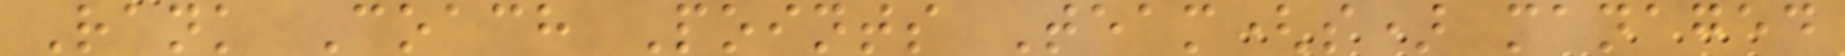Rank Coach Points Team(s) managed
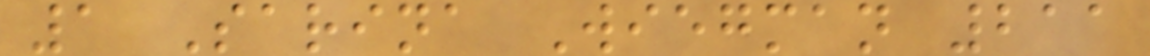1 Sarina Wiegman 211
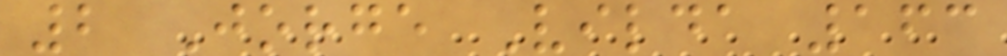2 Jorge Vilda 163
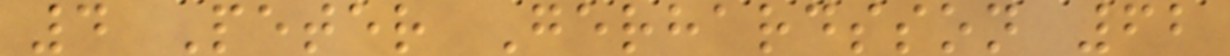4 Peter Gerhardsson 62
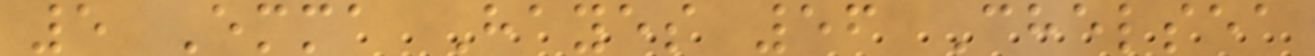5 Emma Hayes 56 Chelsea
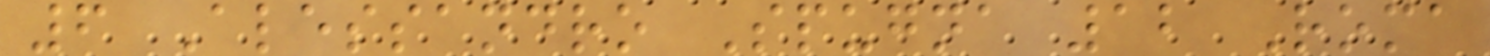6 Alessandro Spugna 12 Roma
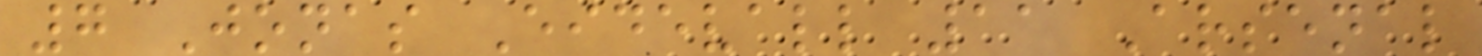7 Jonas Eidevall 11 Arsenal
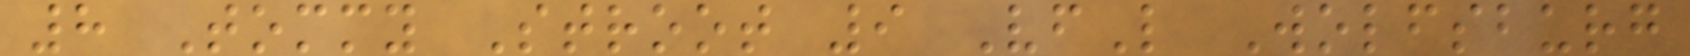8 Tommy Stroot 9 VfL Wolfsburg
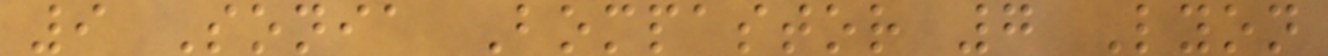9 Sonia Bompastor 7 Lyon
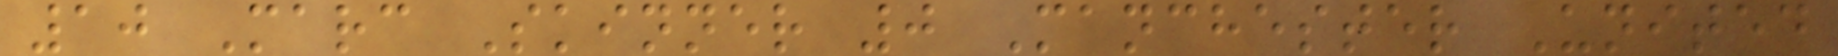10 Marc Skinner 0 Manchester United
